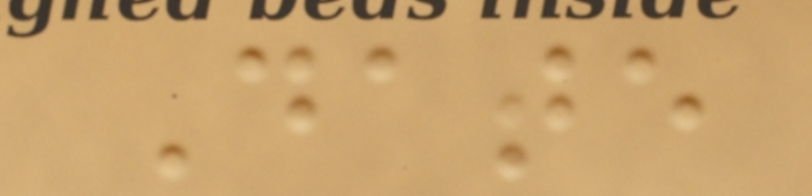Date
